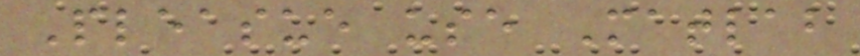Pleasue use Matlab
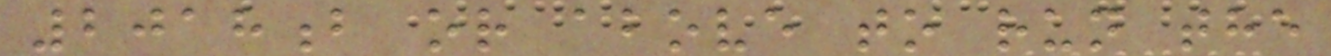2018b or above to run the
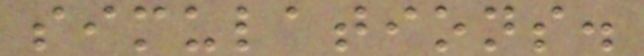simulations.
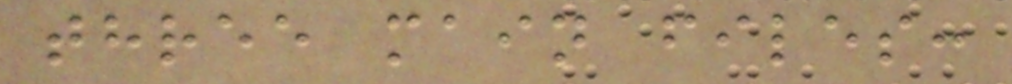three main files:
